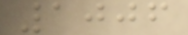1006
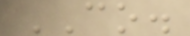CO.
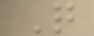Q
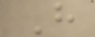H
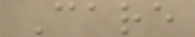Care
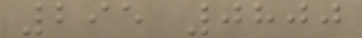295 0800
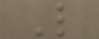L
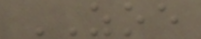ZOE
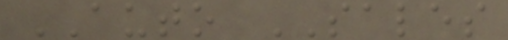AUTO SALES
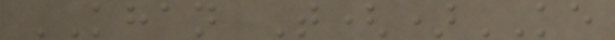KHAN T()KE
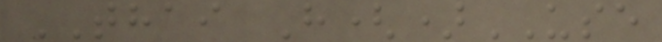THAI H()USE
